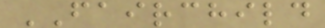FAIRCHILD
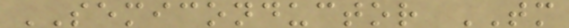SEMICONDUCTOR TM
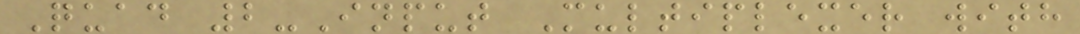Quad 2-Input Multiplexer with
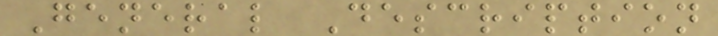General Description
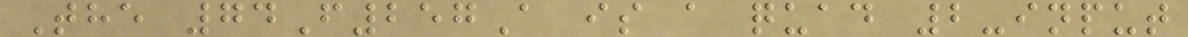The 74F257A is a quad 2-input
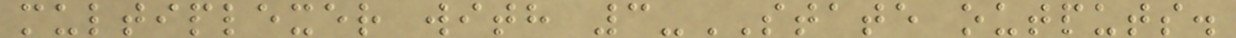multiplexer with 3-STATE outputs.
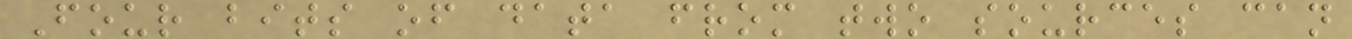Four bits of data from two sources can
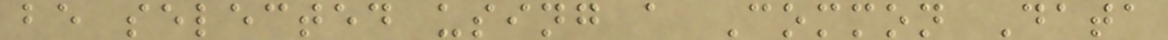be selected using a Common Data
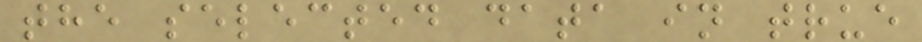the selected data in true
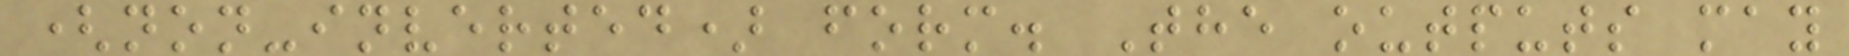(non-inverted) form. The outputs may
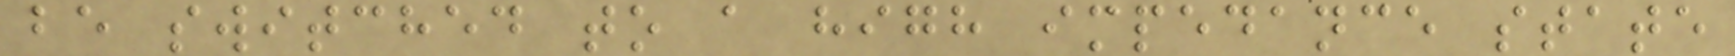be switched to a high impedance state
